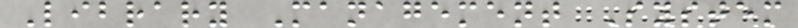Library Management System
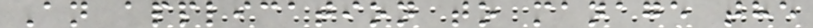An application to manage the
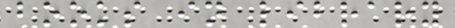books in library
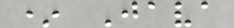* Java
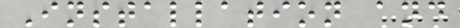Installation and
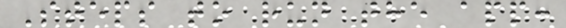Steps to run the app:
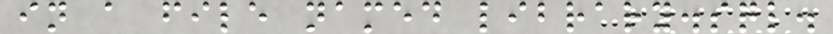in a file named library.sql.
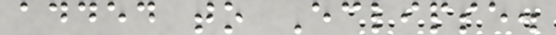added to Eclipse.
